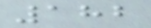182
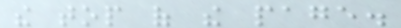the top of the page.
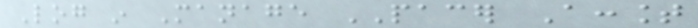Log in Manage PACER Account
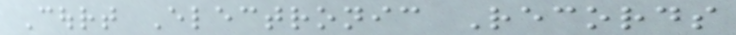Court Electronic Records
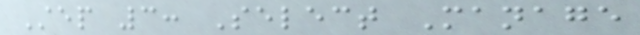Step 3: Select Manage
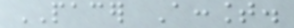PACER Account.
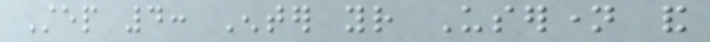Step 4: Enter your Username and
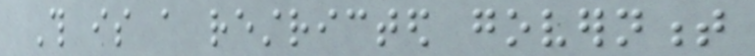This is a restricted government
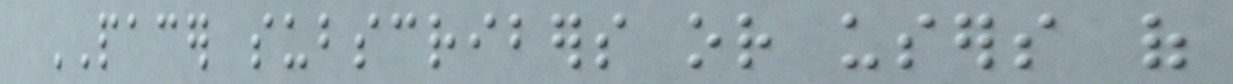PACER subscribers or users of
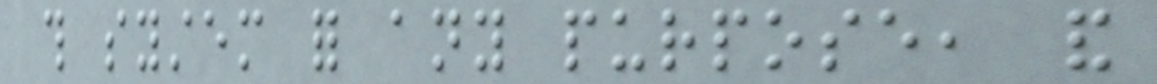this system for any purpose, and
